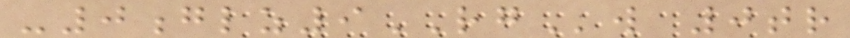-0glz9RGw 0tr
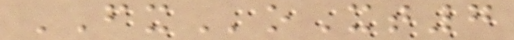FXoXt7
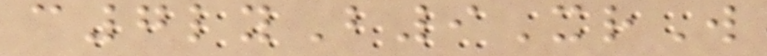c7lyB9XrW
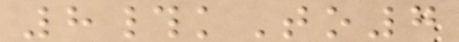8#kTo7
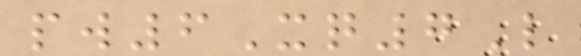pw6Xq7L
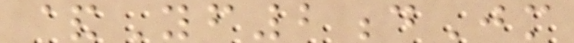&Yf2dJm
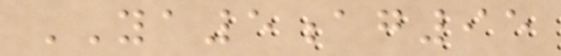YA5ag95
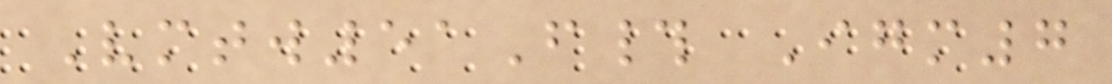Vmtw51F# Igm7
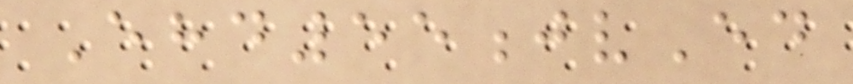Ehd55jvEd
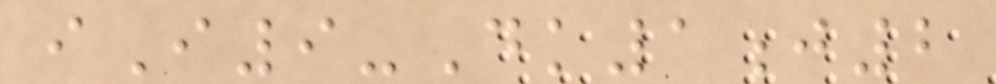iI9-Dk1j2
